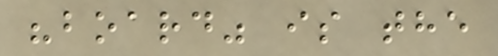"board" is the
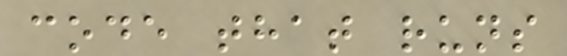code that runs
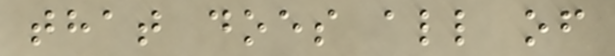that does all of
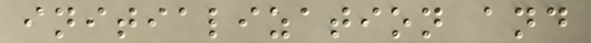initialization and
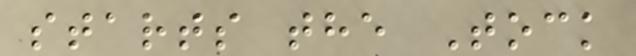starts the Tock
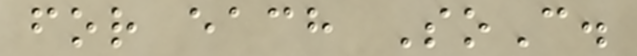for each SoC.
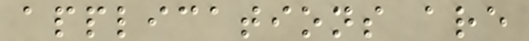applications are
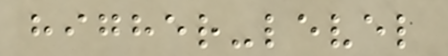higher-level
